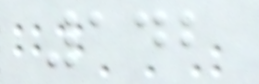142
